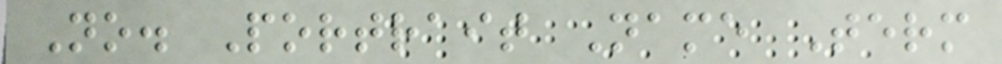No. Portrait Name Term
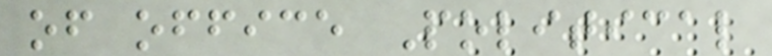of office Political
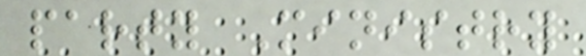party Ministry
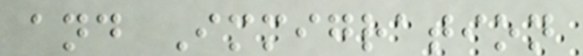and Immigration
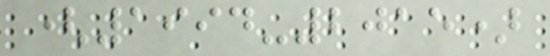(1994-2015)
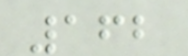162
